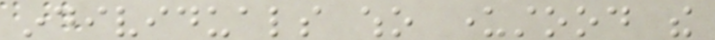individuals who understood the
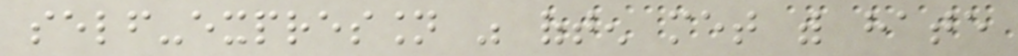self-expression was often met with hate
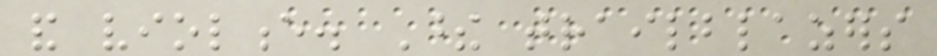and violence. These trailblazers
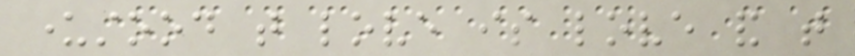understood that love is love and that
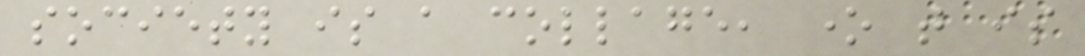society is a collage, one that is
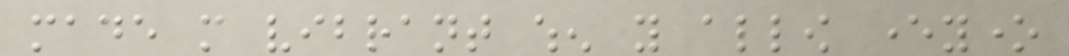made more vibrant when you allow everyone
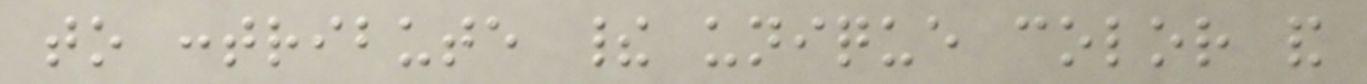to contribute their unique color and
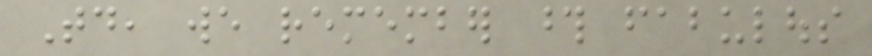Today, we remember those fabulous
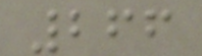266
